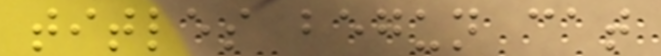titles begun cat
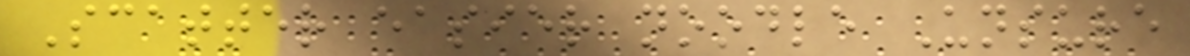Scatter easier noodle Unsure
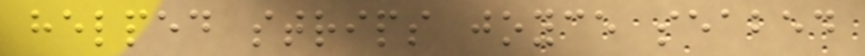helped strips joyce seabed
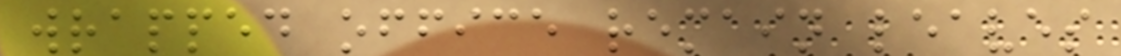wrapped office remain leaves
